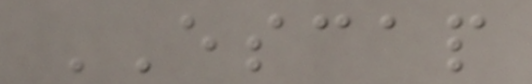ESCAP
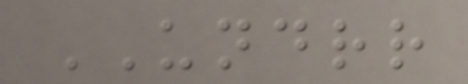UNDRR
